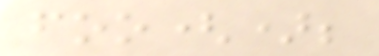foo();
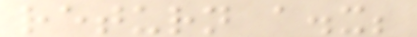return a.x;
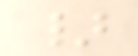}
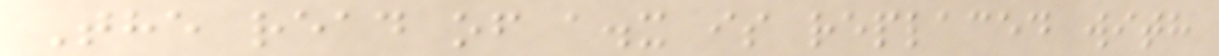The read of a.x is replaced with
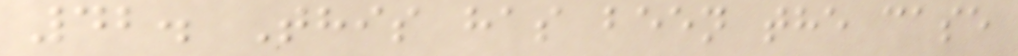42. This has been the case
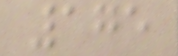175
